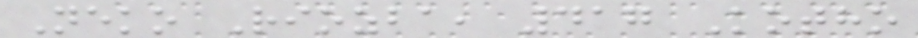Neko Riozba, 417 Kotho
